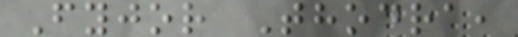Fyjor Thodra,
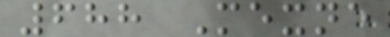688 Mexne
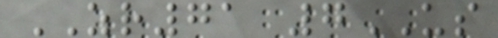ZR71 7US
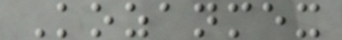Kozanmex
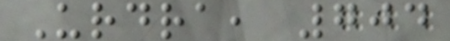Urdra, 704
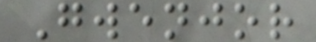Gwenjor
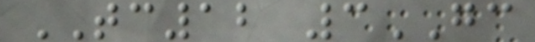TC12 3GC
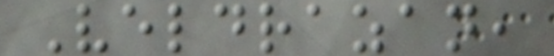Veldrazan,
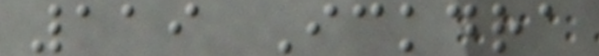119 Ickdra
